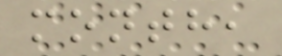month,
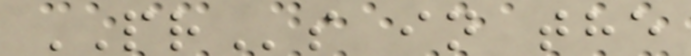PRs in the
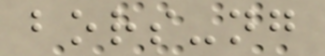bors-ng
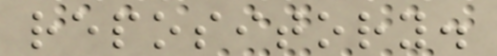repository.
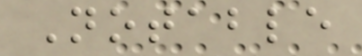Notable
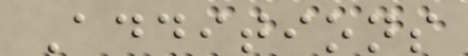Additions
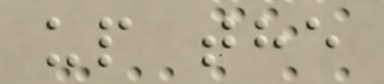up the
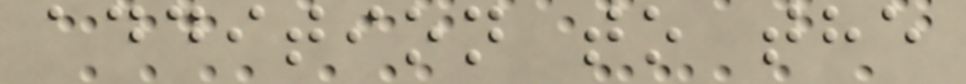addition to the
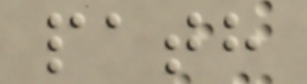path
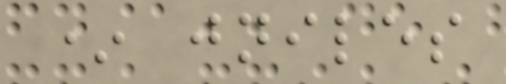* jniles
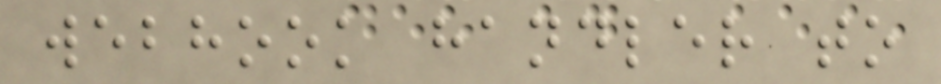webhook handler to
